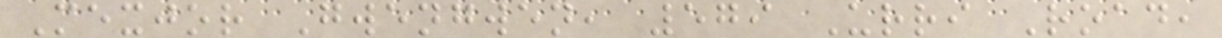Mexjor Gwengwen, 579 Urri Road,
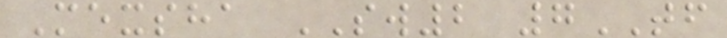Mexsha SW2 7TF
